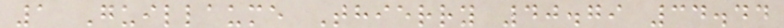1 Guillaume Thierry 40.79 34.44
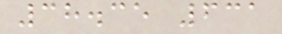38.35 631
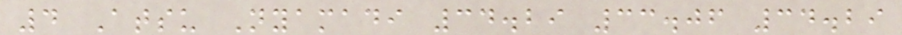4 Atsu Nyamadi 34.29 33.06 34.29
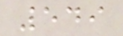549
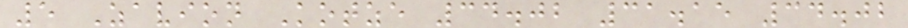5 Zavion Kotze 34.02 31.15 34.02
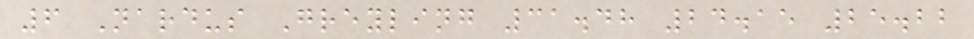6 Nardus Greyling 31.48 24.15 25.22
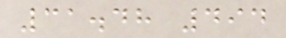31.48 494
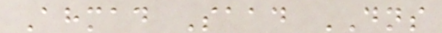Ahmad Saad DNS
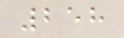258
